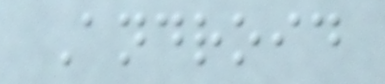Android
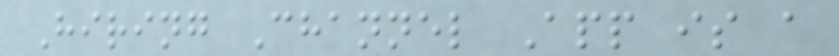Hiring Channel App is a
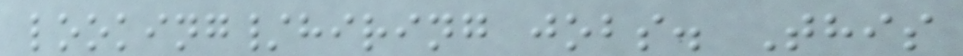looking/hiring jobs. This
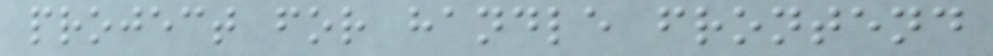project for handle frontend
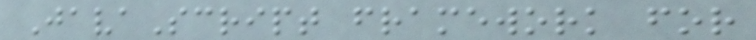JavaScript framework for
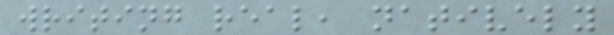writing real, natively
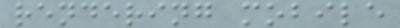rendering mobile
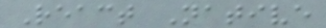React Native
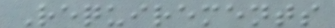Requirements
